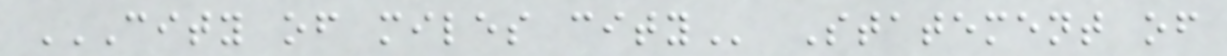CITY OF MILES CITY Statement of
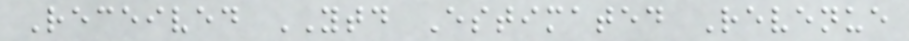Received YTD Estimated Revenue
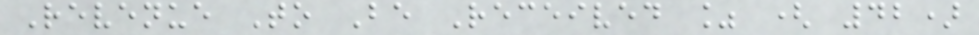Revenue To Be Received % ( 42)
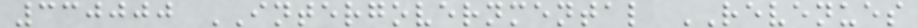330000 INTERGOVERNMENTAL REVENUES
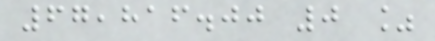67,816.00 0 %
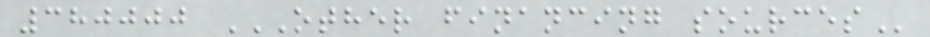380000 OTHER FINANCING SOURCES
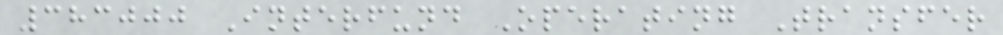383000 Interfund Operating Transfer
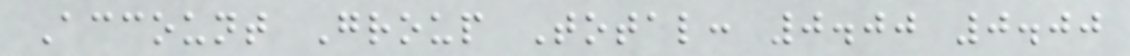Account Group Total: 0.00 0.00
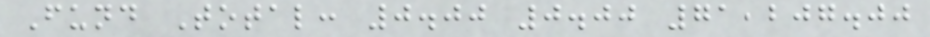Fund Total: 0.00 0.00 71,207.00
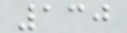130
